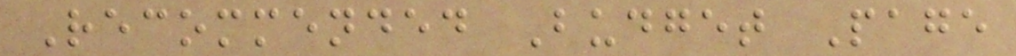Recommended Budget Page
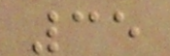35
